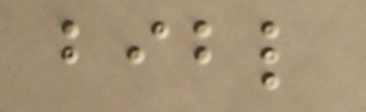bibl
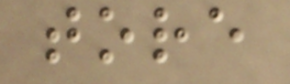tore
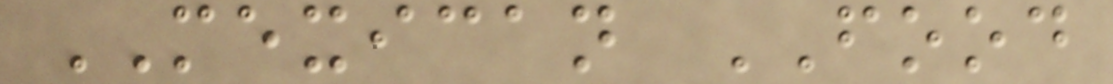MEXICAN FOOD
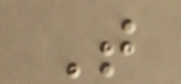T
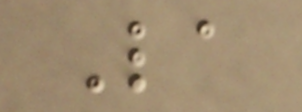La
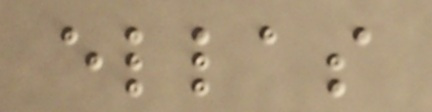ellas
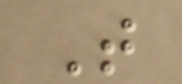T
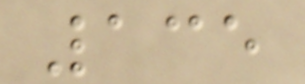135
